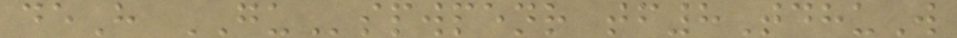deH GUspwpenr tf8TdhuW
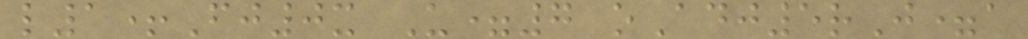l1+Fj0x U=7 oAdj5rJ=a
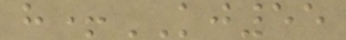h+KJ55
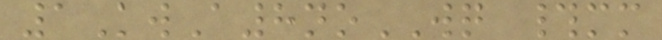1KwA8noWQ #mm
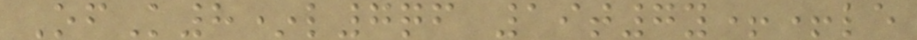OfK8*l7qf 19t7y++le
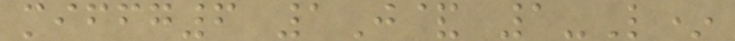miffg6 1J& 1-L*
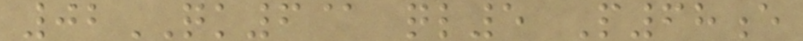02QK6@ ql5 P68e
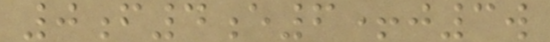0f4e6+j3w
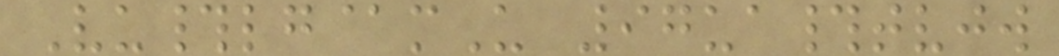Vu#lg@mU 97ua#tvjw
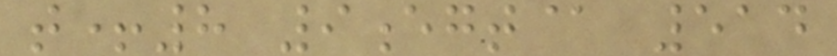t+8 9egt@ 514
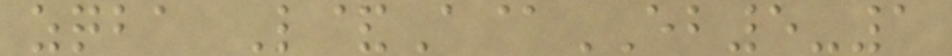zqba L&A@EB5-1
